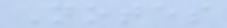Notes
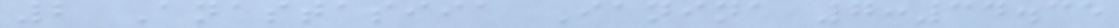2 Anastasiia Ianina 7:34.35
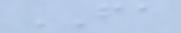FA
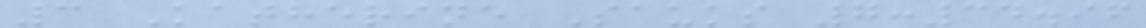3 Katherine Sauks 7:34.96
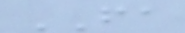FA
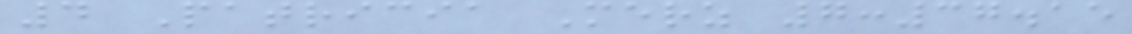4 Patricia Merz 7:37.15
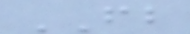FB
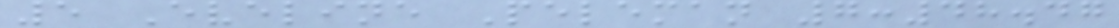5 Eveline Peleman 7:48.47
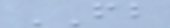FB
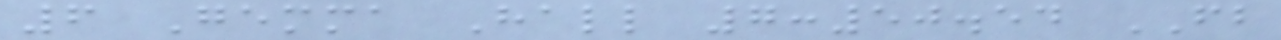6 Gemma Hall 7:50.54 FB
